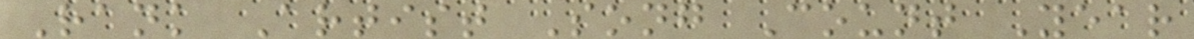Rank Artist Song Count Year
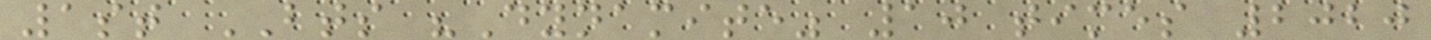1st BTS "Dynamite" 10 times 2020
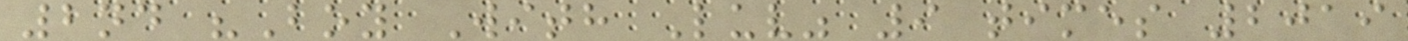2nd "Boy With Luv" 9 times 2019
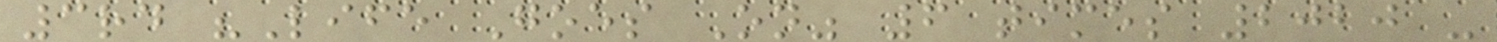3rd "Life Goes On" 6 times 2020 -
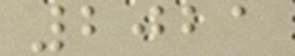2021
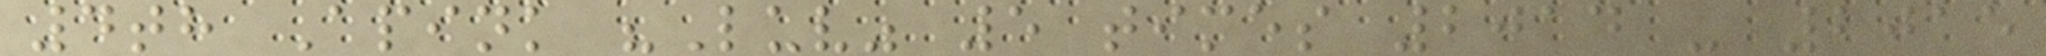4th Apink "Luv" 5 times 2014 - 2015
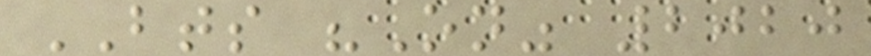BTS "On" 2020
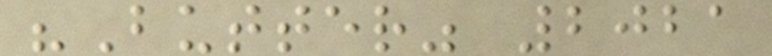"Butter" 2021
